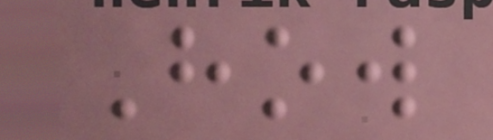How
